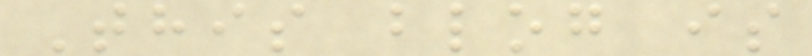This blog is
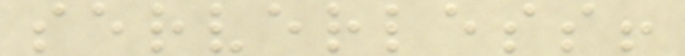serverless!
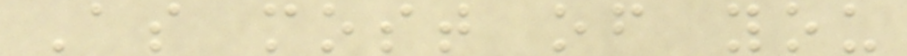As most of you
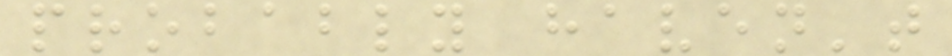probably haven't
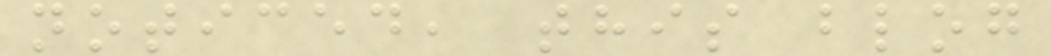noticed, this blog
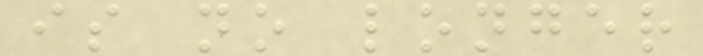is no longer
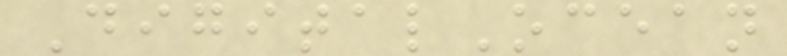DigitalOcean
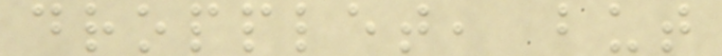dropplet, but
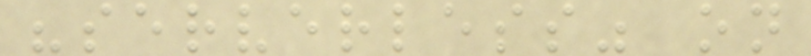"serverless" on
